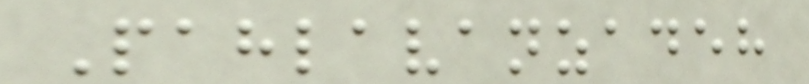Pahlavanzadeh
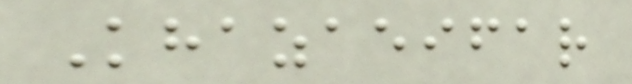Khazaeifar
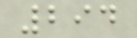294
